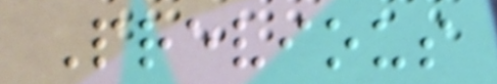Previous
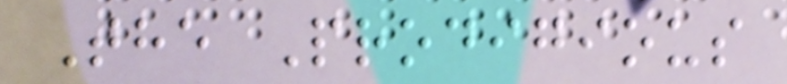The Prodigious
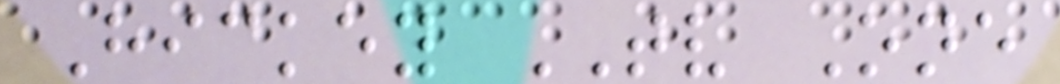Hickey TV One
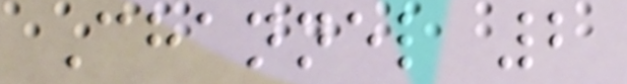Channel 2
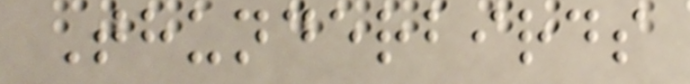Thunderbirds
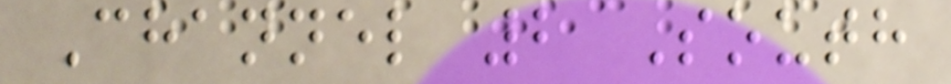Channel 2 South
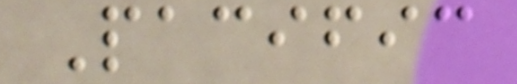Pacific
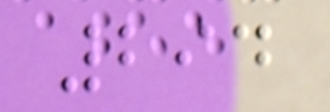294
